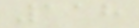118
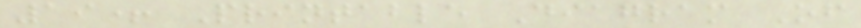19+ Printable Diagram Of
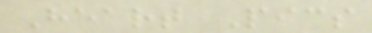Heart Pics
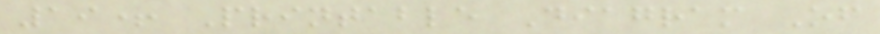19+ Printable Diagram Of
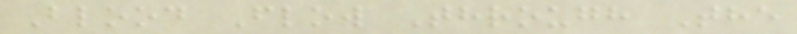Blood Flow Through The
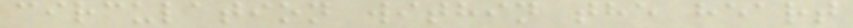circulation within the heart
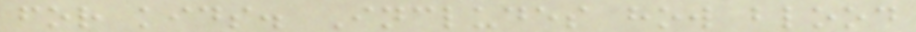for kids. Includes how blood
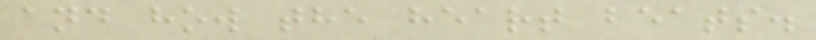and how the heart beats.
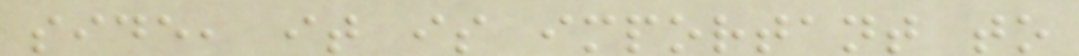side, it is important to
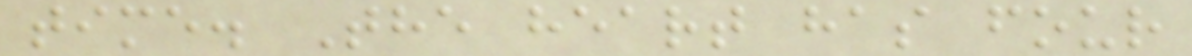time. The heart has four
